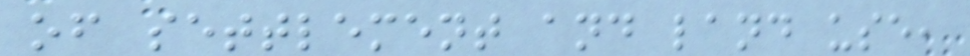of settlement and land use,
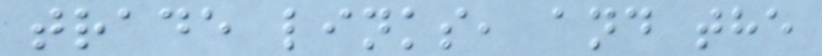trade links, and the
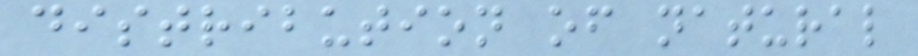distribution of natural
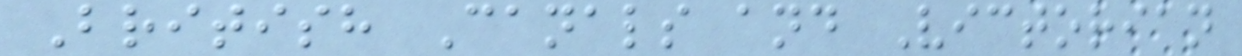British Canals and Victorian
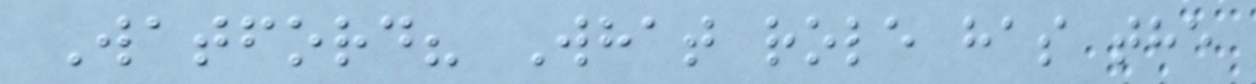Watford? What role has the
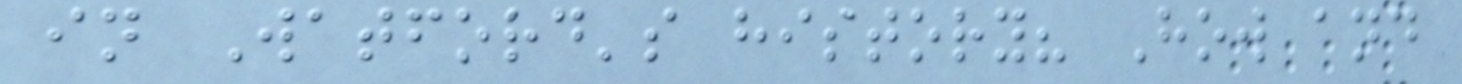in Watford's history? How and
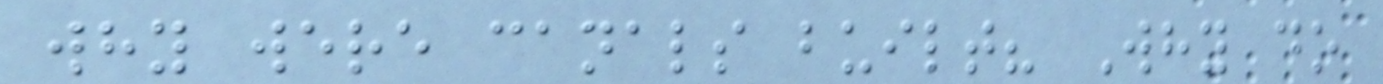why were canals built? Why do
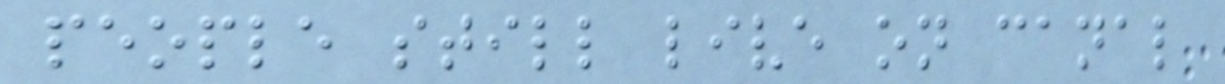people still live on canal
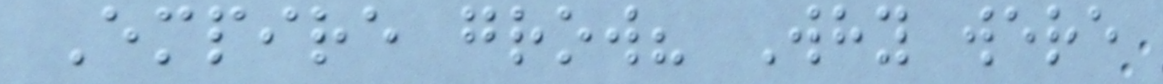Empire grow? Why were
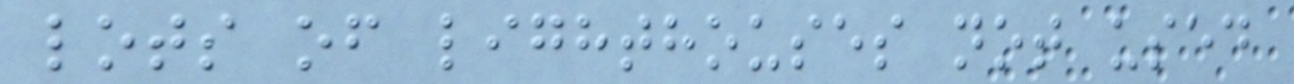lots of lighthouses not used
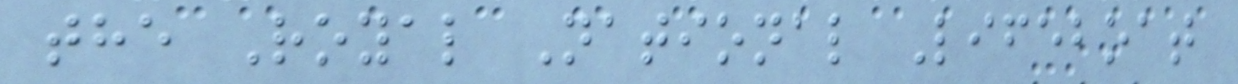the Royal National Lifeboat
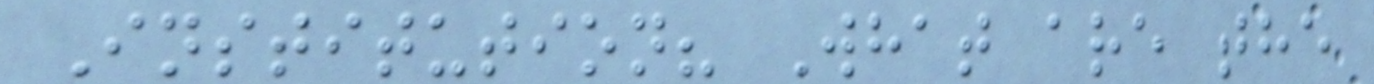Institution? What are the
